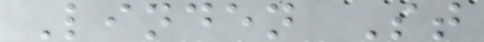Linden St
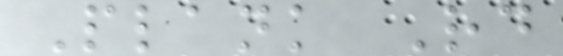Plank Rd
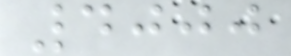4000
